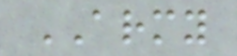ARMY
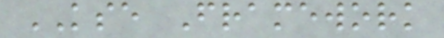KSE Framework
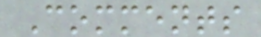Comments
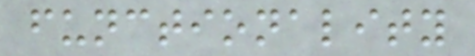functionality
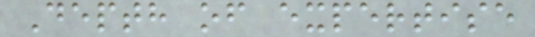Depth of expertise
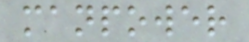manpower
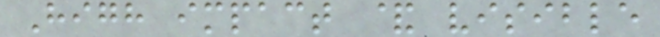High impact & visible
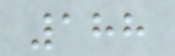188
